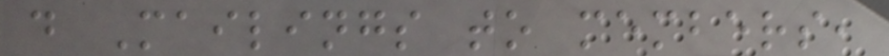d Mailings to members,
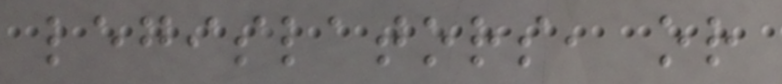legislators, or
